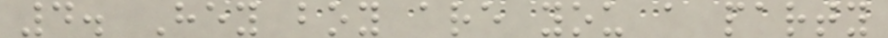4. Hey boy are you a party
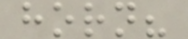horn?
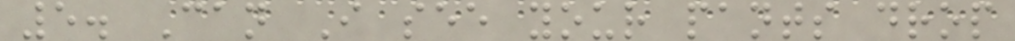5. Can I see your pants drop
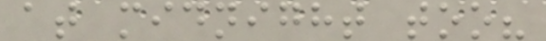at midnight too?
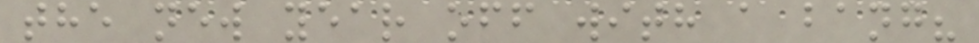the new year off with a bang?
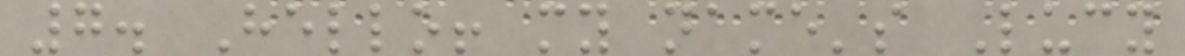7. Hello! my name's Lucy
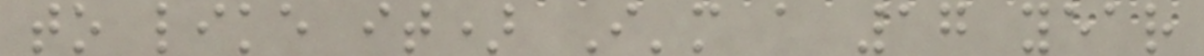to like it) I'm a 17 year
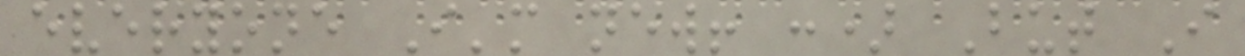everyone I'm new! :) But I
